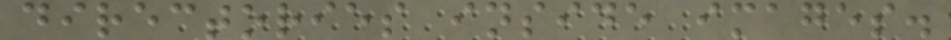directories inside images.
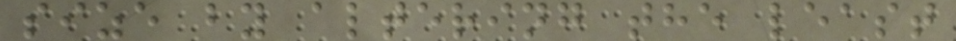size by altering the least
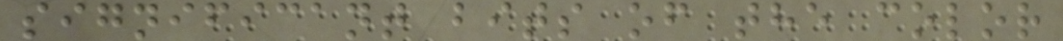significant bits of the color
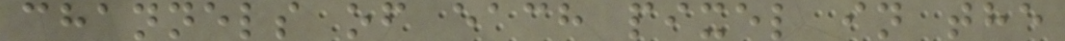channels of each pixel in the
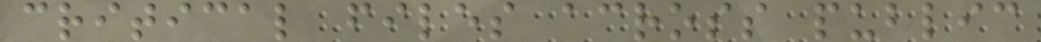critical files across public
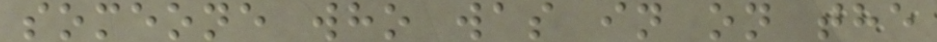someone who was in on the
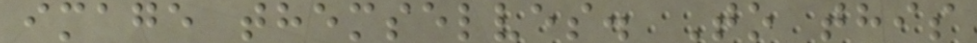image themselves. To this
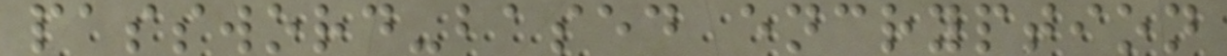password-based encryption
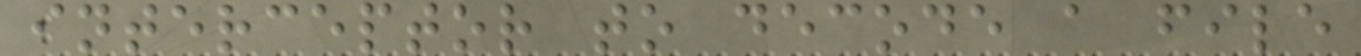interceptor to decode a file
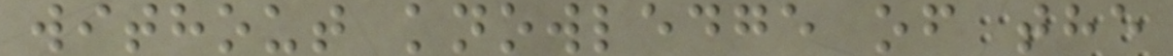without knowledge of the
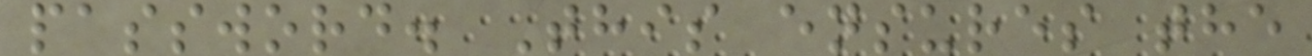password. This ensures the
